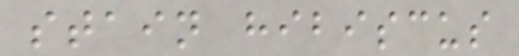stain hibiscus
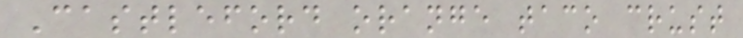Castleford orange taco crust
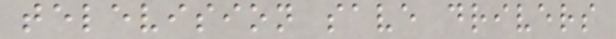television save drivers
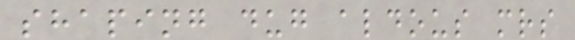shaping dug aldous mrs
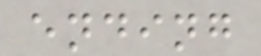ending
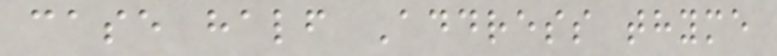case half Address thyme
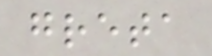greta
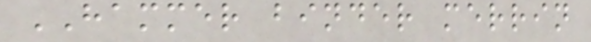HAMMER binder merrin
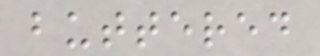buttered
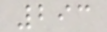293
